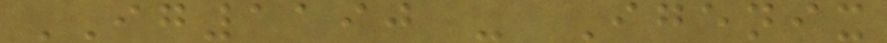IG1190 - Igenix
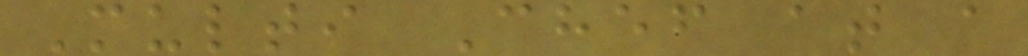Multi Chef at a
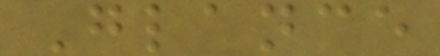Glance
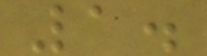1.
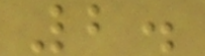2.
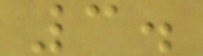3.
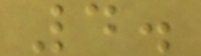4.
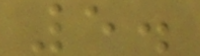5.
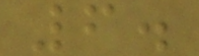6.
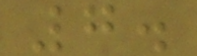7.
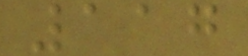117
